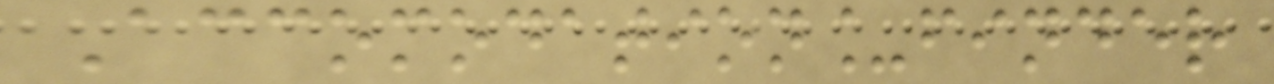Accomodation_finder
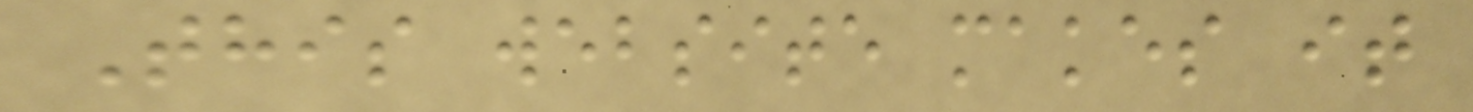This website makes it
